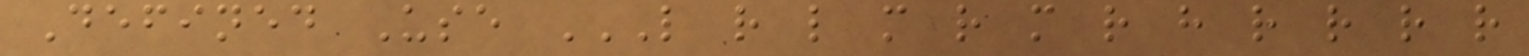Defined Use L R L M R M R H R R R R
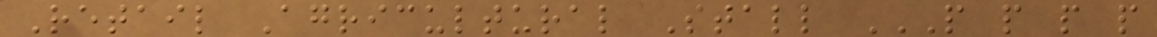Retail Agricultural Stall P P P P
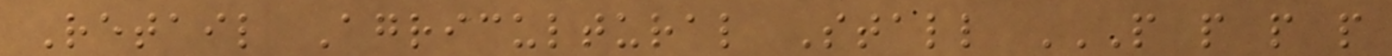Retail Agricultural Stall P P P P
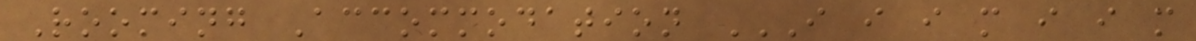Rooming Accommodation I I I M I I M
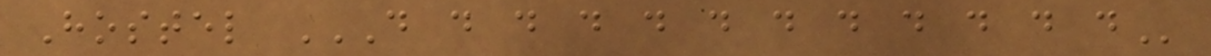Hostel D D D D D D D D D D D D
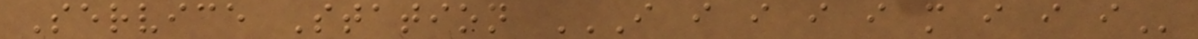Service Station I I I I I M I I I
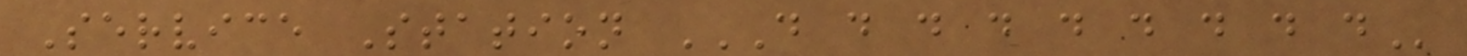Service Station D D D D D D D D D
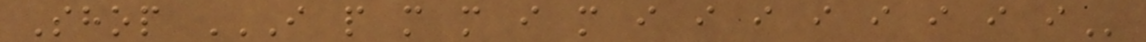Shop I P M M I M I I I I I I I I
